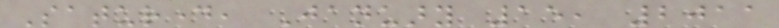Saturday, January 15, 2011
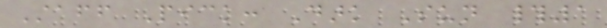Staff Pick: Dark Sun #1
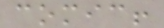comic!
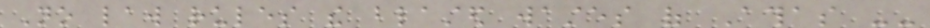No law rules the blasted wastes of Athas --
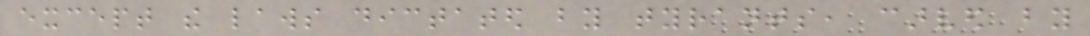except the laws dictated by tyrants, carved by
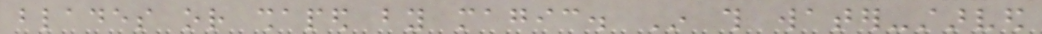blades or shaped by magic. In this water-starved
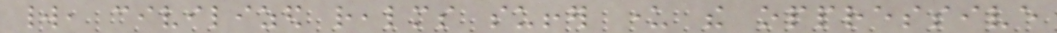world, civilized realms suffer under the oppressive
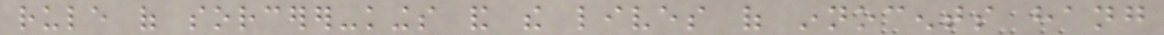rule of sorcerer-kings and the lives of innocents hang
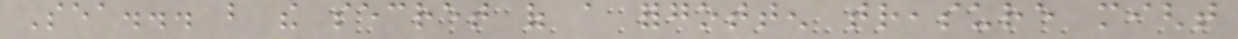Sea... but the secret of a forgotten treasure might
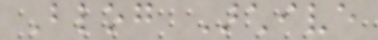Blog Archive
